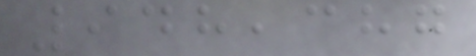948,387
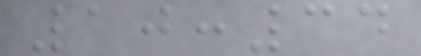10:34
